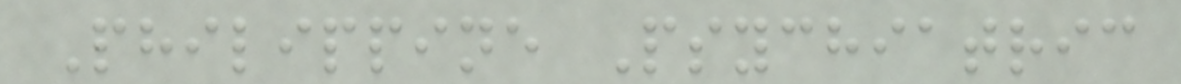Philippine Psychiatric
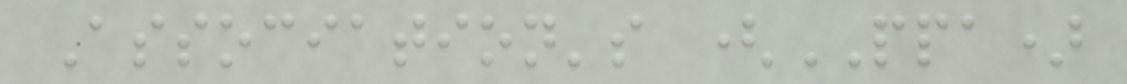Association's (PPA)
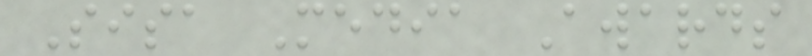Sisa Media Awards
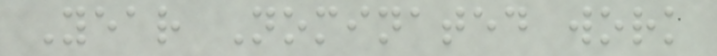Year Nominated work
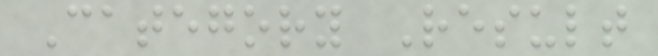Category Result
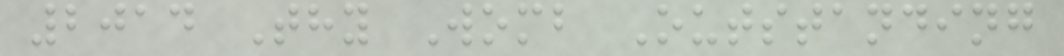2014 Thy Womb Outstanding
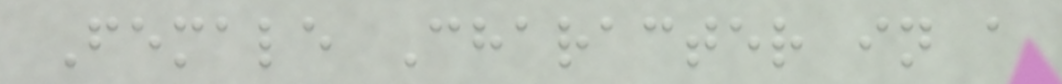Female Character in a
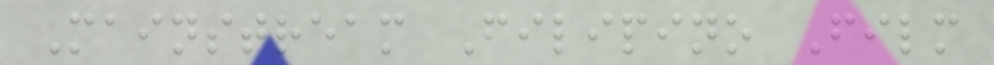Mainstream Filipino Film
